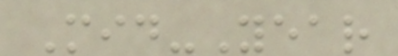Mid-Year
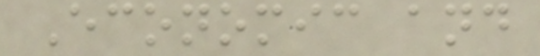Economic and
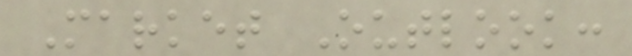Market Outlook:
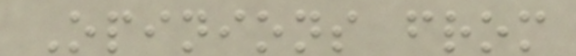Opinions from
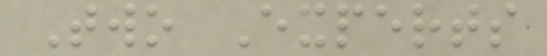Two Experts
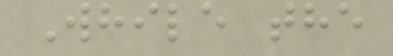While the
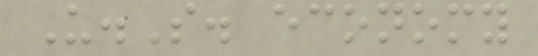U.S. economy
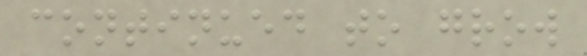continued to grow
